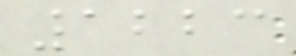1223
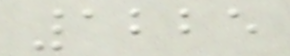1225
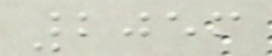2056
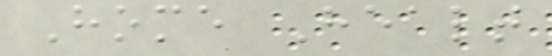Home Healt
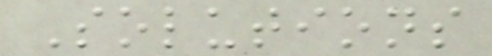Solutions
